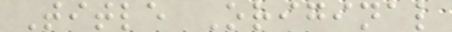Title Original
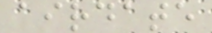airdate
